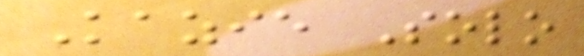Kazie Solo
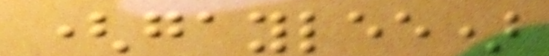(gaylee)
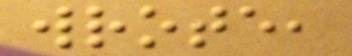wrote,
